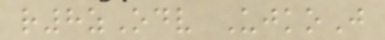r8zOdv UjkoJ
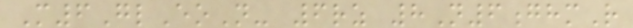M6GlEoN- 6rz 8N6ghmR
